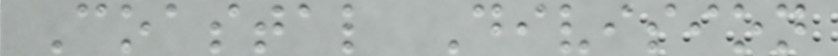Coastal Division
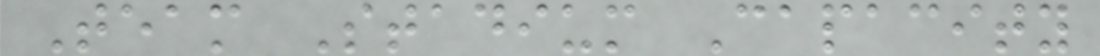Team Stadium Capacity
